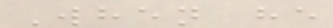When he
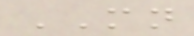MN
